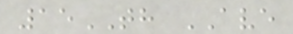15TH AVE
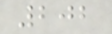202
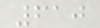610
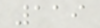119
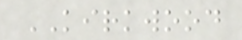KIRKWOOD
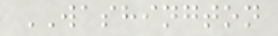WASHINGTON
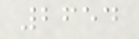2654
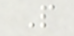P
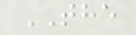THE
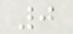0
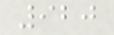920
